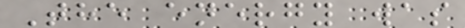The energy was
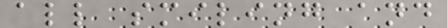all smiling and
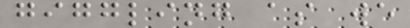giggling as we
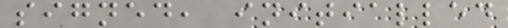signed, initialled
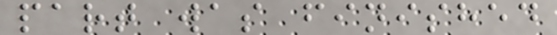part was finished
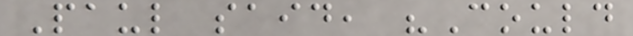Paul said, "Could
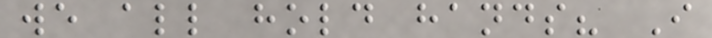we all hold hands? I
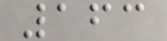163
